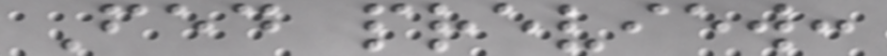Fed preview:
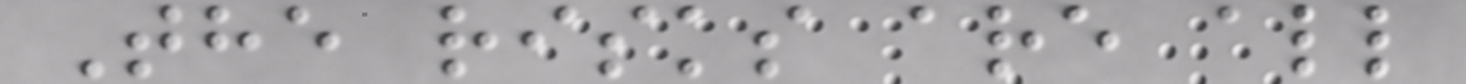The risks are all
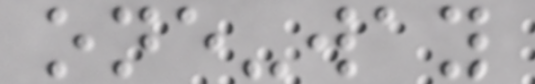one-way
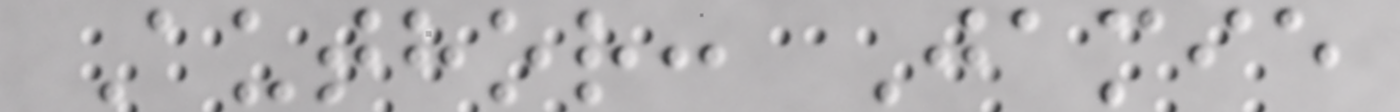Author: Jamie
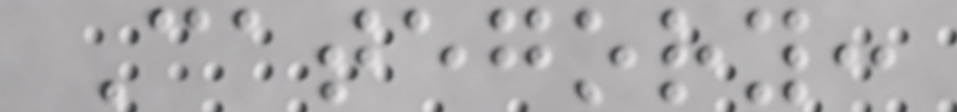Category:
